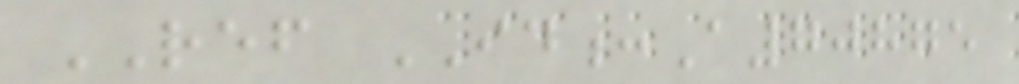REF ID:A70875
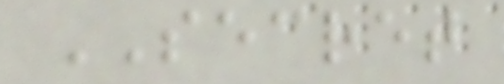SECRET
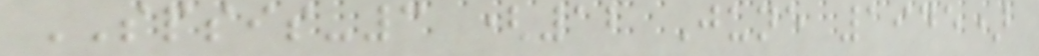SPSIS-3 (12 June 1945)
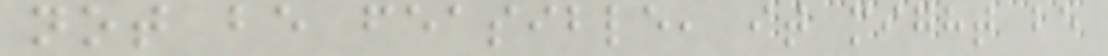not be feasible, it might be
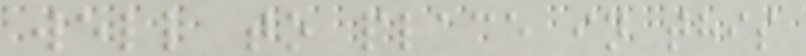well to place in this
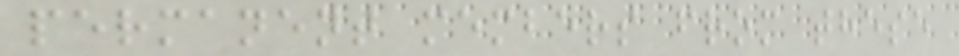permanent members from these
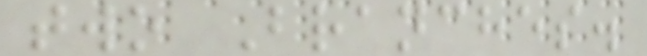two Branches.
